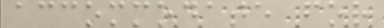accommodate for
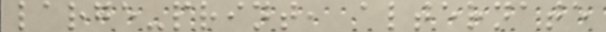large-print, alternate
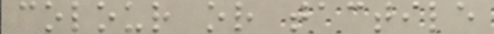colour or tactile
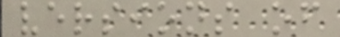versions of
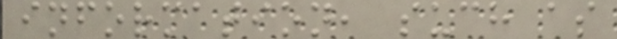information, such as
